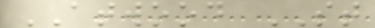ATWOOD ST
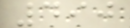490
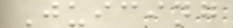Juicing
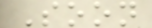Soon
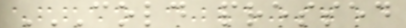COLD PRESSED
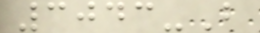3043-B
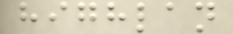highlan
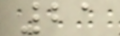21
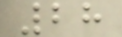28
